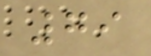79
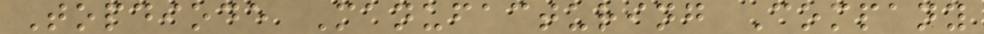Topdiode Manufacturing Company
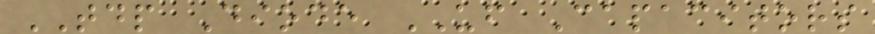TDP Diode UF Capacitors
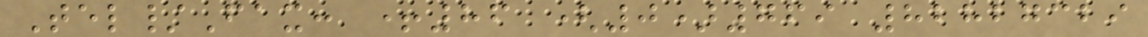Tel/Fax: +86 (0)769 82827329
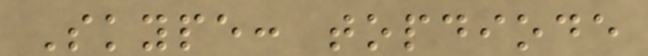Skype: topdiode
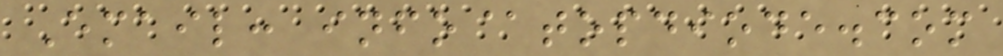Email: info@topdiode.com
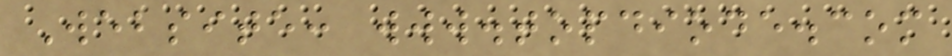Website: www.topdiode.com
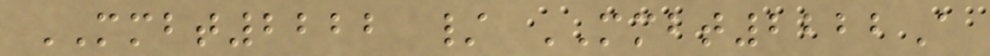MMBT2222 / MMBT2222A
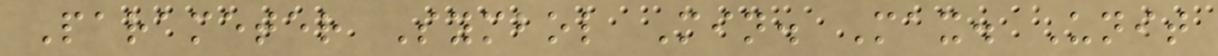Parameter Symbol Min. Max. Unit
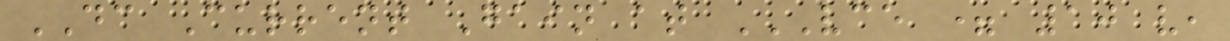DC Current Gain at VCE = 10 V,
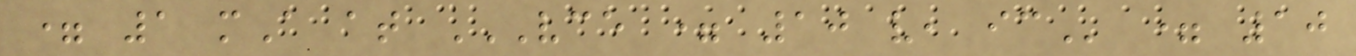= 1 mA at VCE = 10 V, IC = 10
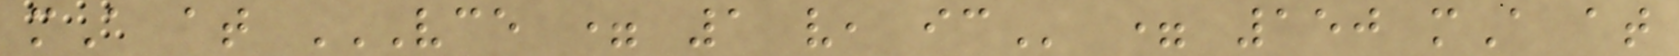mA at VCE = 1 V, IC = 150 mA at
